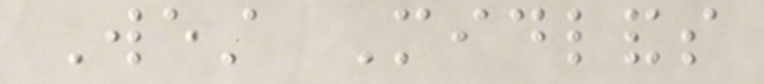West Midlands
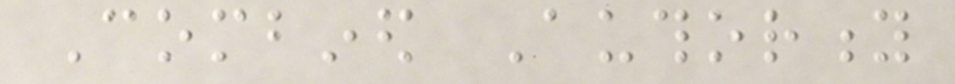Combined Authority
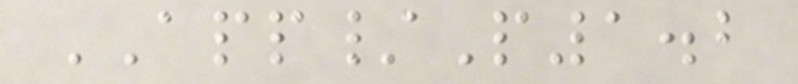APP/P1.2
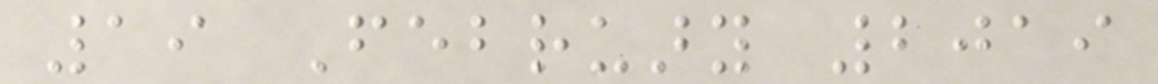19 February 2019
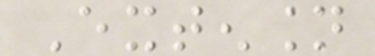Extension
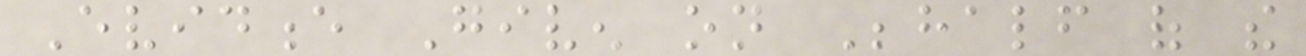Evidence Given on Behalf of the
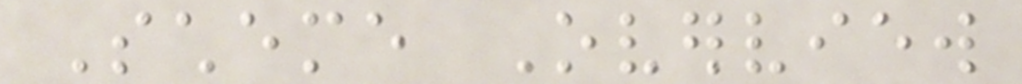Scheme Overview
